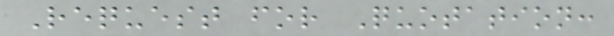Request for Quotation:
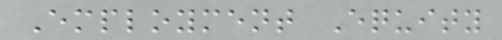Employment Equity
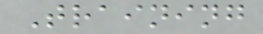Training
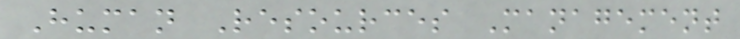Human Resources Management
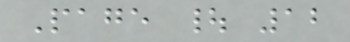Page | 12
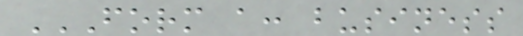FORM A: BUSINESS
